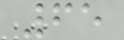65
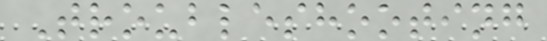Troubleshooting
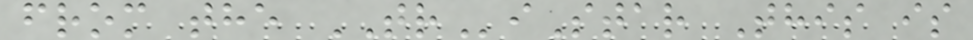from the TRiStar This is
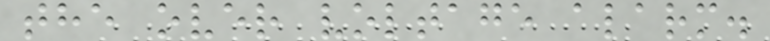the over voltage alarm.
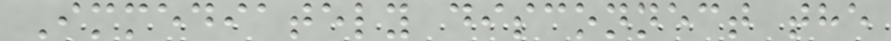Immediately disconnect the
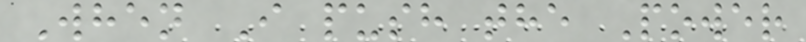When I push the Power
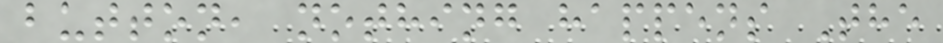button, nothing happens The
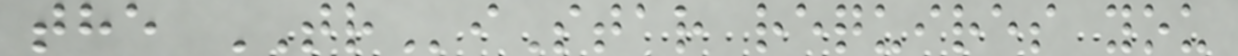the TRiStar requires you
